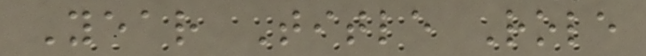Year Title Role
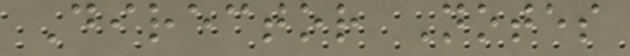Director Notes
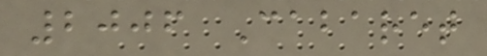2006 Cabaret
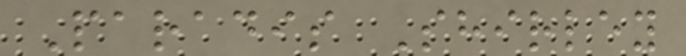Paradis Shirley
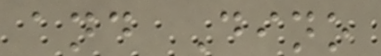and Dino
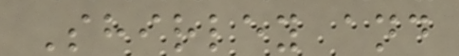Shirley and
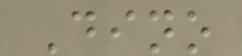Dino
